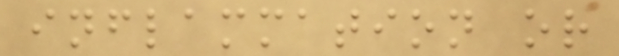inflammation or
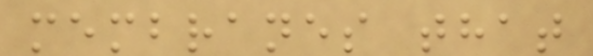membranes that
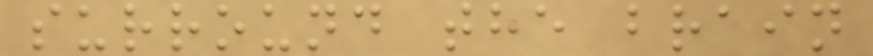surround the brain
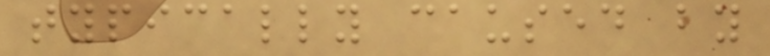typically caused by
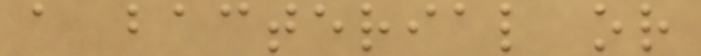a bacterial or
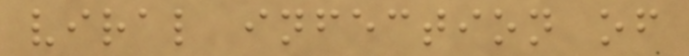viral infection of
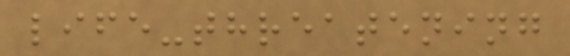life-threatening
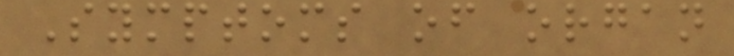Symptoms of organ
